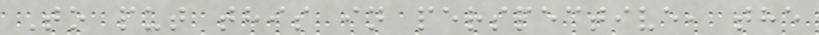To put this in perspective, the
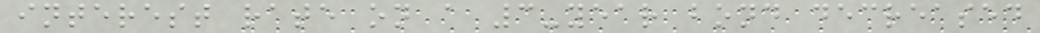interest rate on a 3-year bond decreased
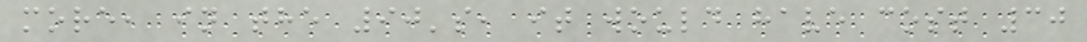more, in the 90's, it would have cost 30
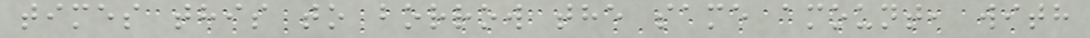times this to borrow the same amount, with
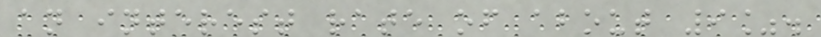an interest rate of about 9%.
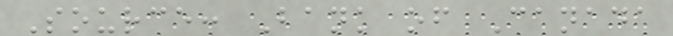Source: Bank of Canada
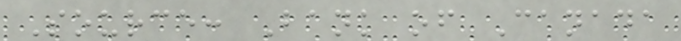Source: Bank of Canada
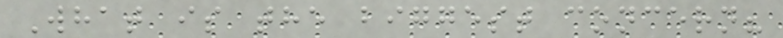What is the biggest concern?
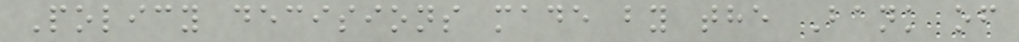Policy decisions made by the Bank of
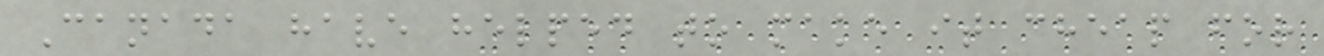Canada have helped to make it cheap for
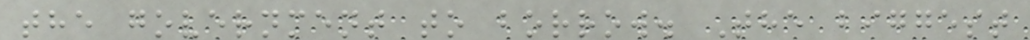the government to borrow. The biggest
